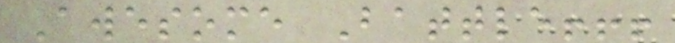Awesome Battle!!!
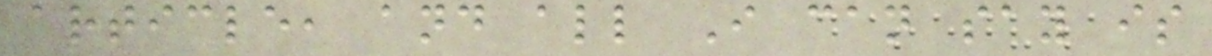article, and all I can say is
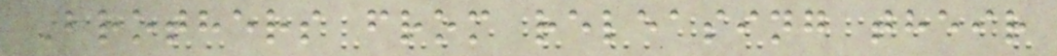Brothers from releasing their
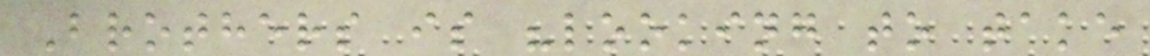Brothers is "looking to take
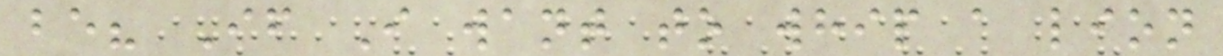be? If I want to whip a lion
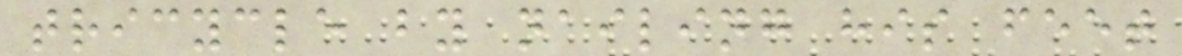tricycle by nailing his feet
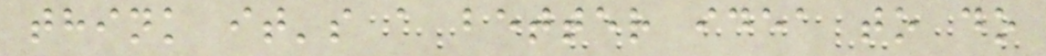think it's a better idea to do
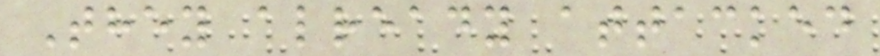They already attacked
